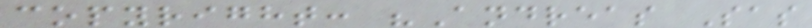copyright: "Andreas Sas
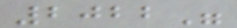2022"
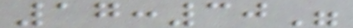17:30"
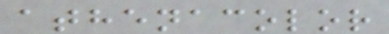athenacolor
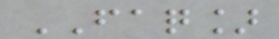FAQ]
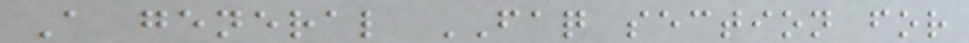A general FAQ section for
